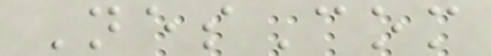NesCom
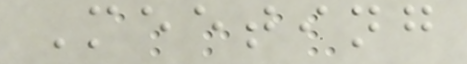Meeting
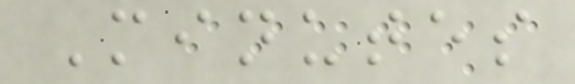Minutes
